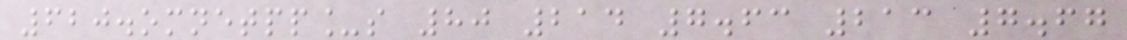620.omnetpp_s 80 214 7.63 213 7.67
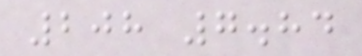208 7.84
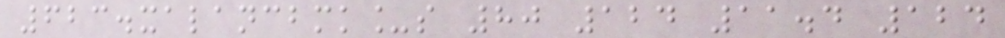623.xalancbmk_s 80 124 11.4 124
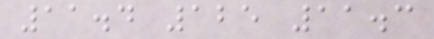11.4 125 11.3
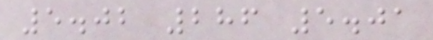5.02 286 5.01
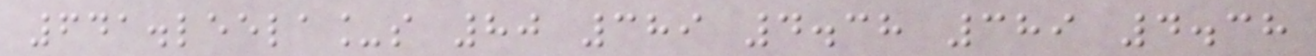641.leela_s 80 389 4.38 389 4.38
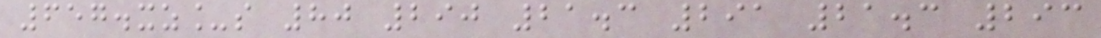657.xz_s 80 290 21.3 291 21.3 293
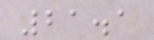21.1
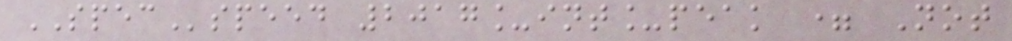SPECspeed 2017_int_peak = Not
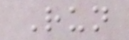Run
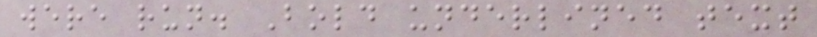were run. Bold underlined text
